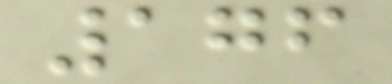176
